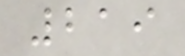219
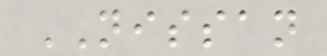NISSAN
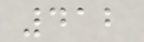412
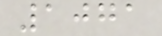1071
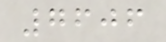7606
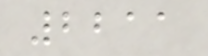2211
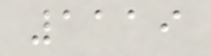1119
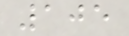105
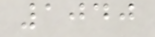1040
